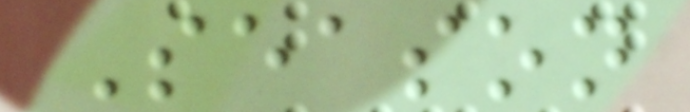Season
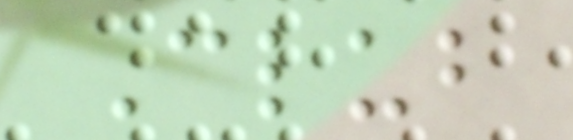Club
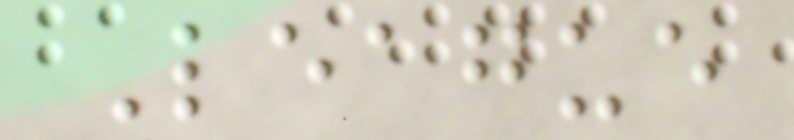League
